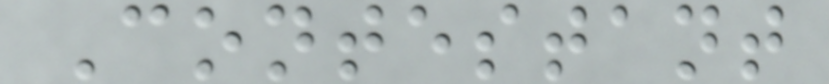Contestant
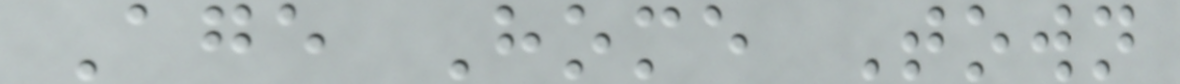Age Home Town
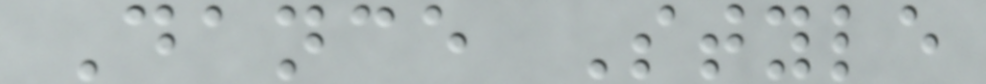Dance Style
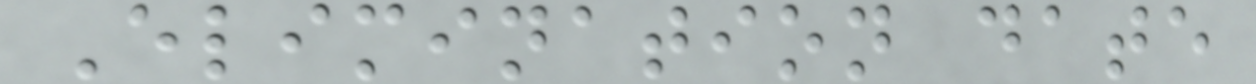Elimination date
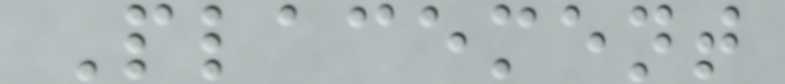Placement
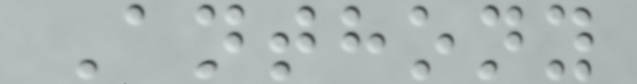Anthony
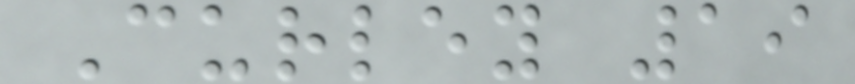Curley 19
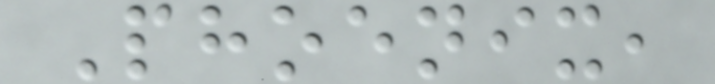Phoenix,
